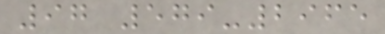97 579-2965
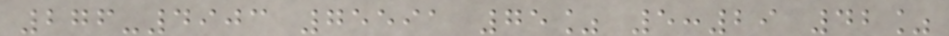276-4903 75591 75% 5:29 42%
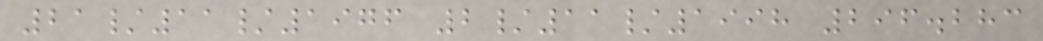21/11/1976 2/11/1998 296.283
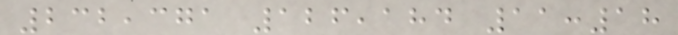232,371 126,184 11:18
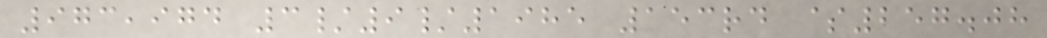973,974 3/9/1985 153rd $257.08
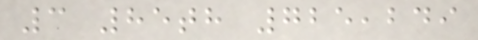3 85th 725,249
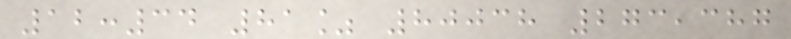12:34 81% 80038 273,387
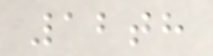12th
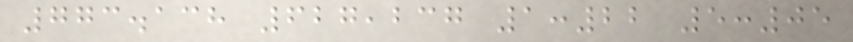773.138 627,237 1:22 5:05
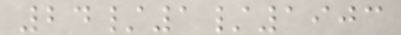24/1/1903
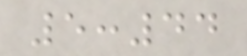5:44
